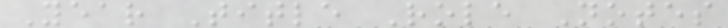Year Title Role Notes
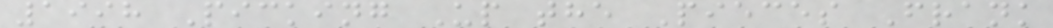1998 Picking Up the Pieces Frank
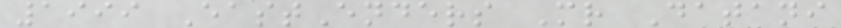1999 EastEnders Mr Datani
